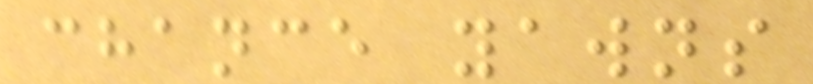chance yawns
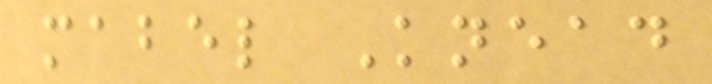mabel Knead
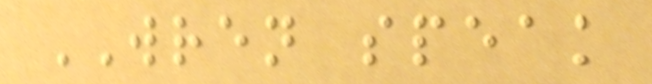WREN speak
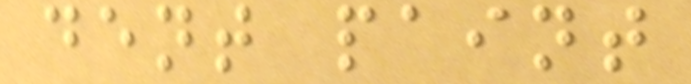dent paint
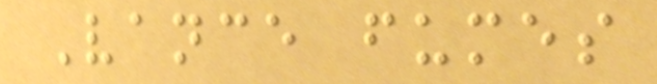Vance fumes
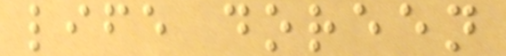life doreen
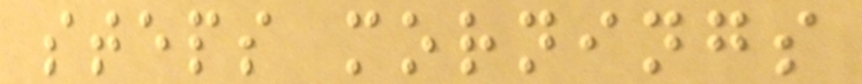steps mornings
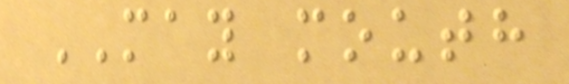MAY mouth
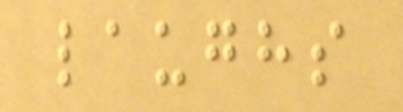laughs
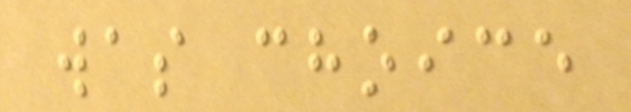was choice
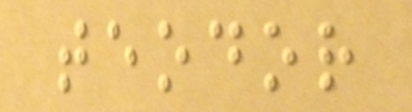teodor
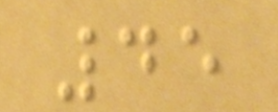45
